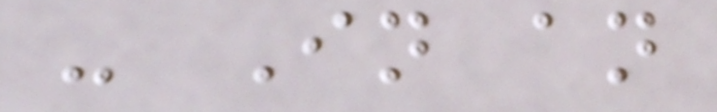- In an
